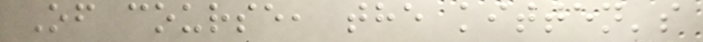Of course, the kitten's
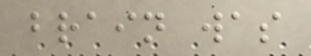brain was
